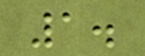1.
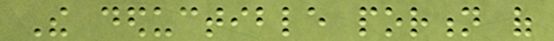The deductible portion of
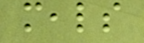meals
